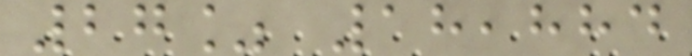27% 18,884
